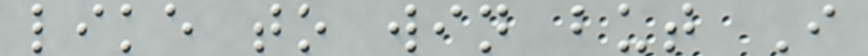like to win but I
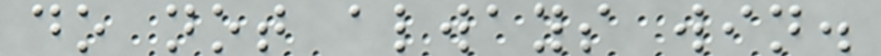do not always win.
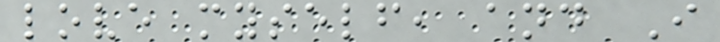love myself, and I
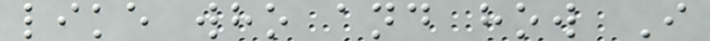like who and how I
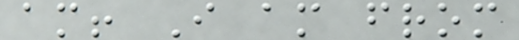am! I am from
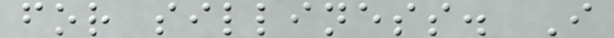for silliness. I
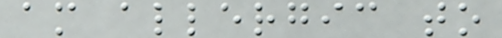am allergic to
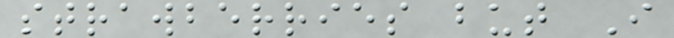strawberries but I
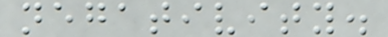negativity.
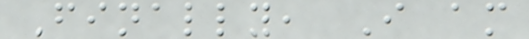Finally, I am
